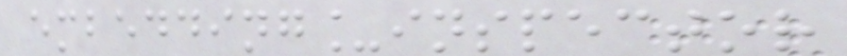embedding_inspector
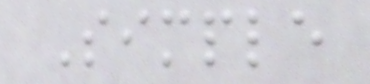Simple
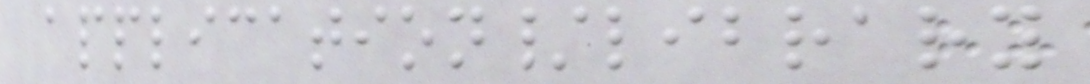application/library
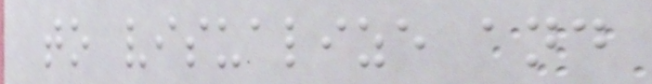to visualize and
